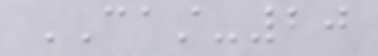CAST-20
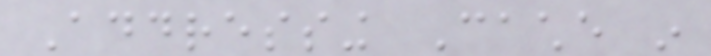Addressing Cache in
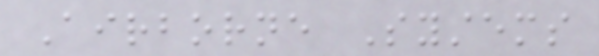Airborne Systems
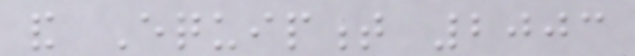and Equipment 2003
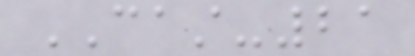CAST-21
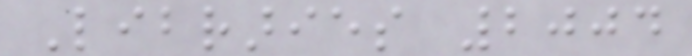Libraries 2004
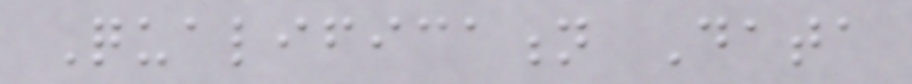Qualification Data
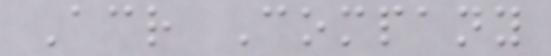Across Company
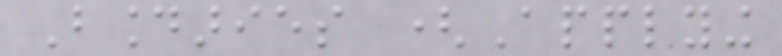Boundaries (Applying
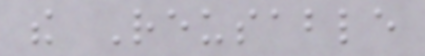the Reusable
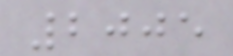2005
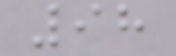98
